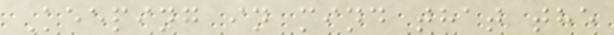Keeping in mind that the
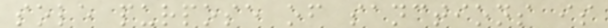sole purpose of sanctions is
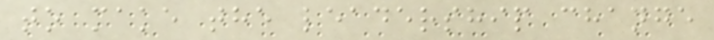to make the leadership change
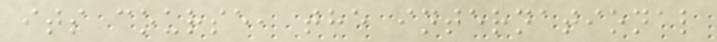its course, the international
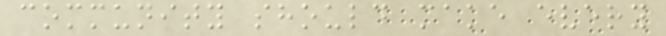community should make every
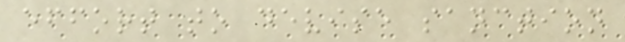effort to devise sanction
